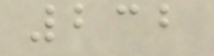232
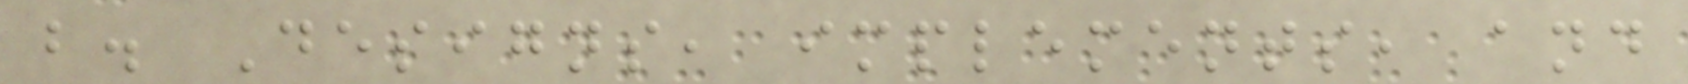b. Designs, implements, and
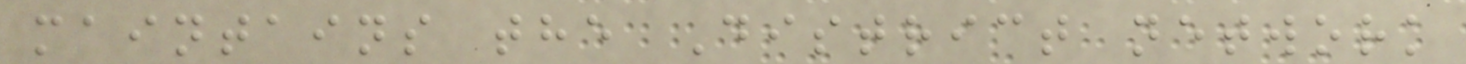maintains the District network
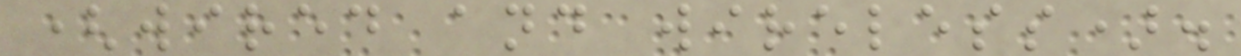(wired and wireless).
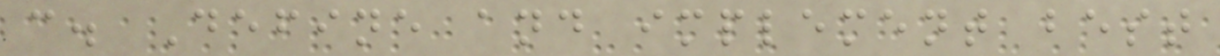c. Define and implement best
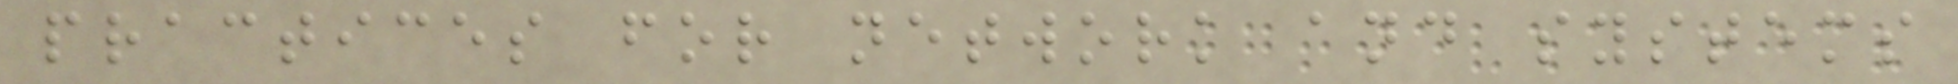practices for network and systems
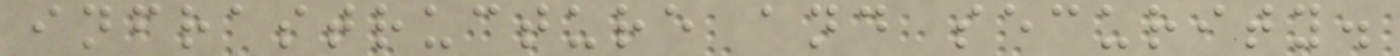infrastructure and security.
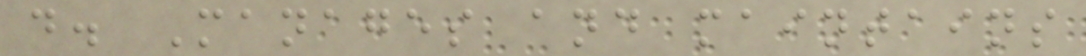d. Manages and maintains
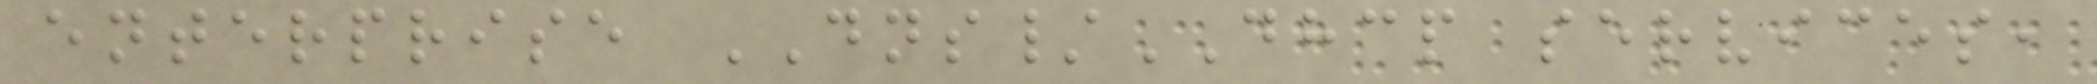enterprise DNS/DHCP services,
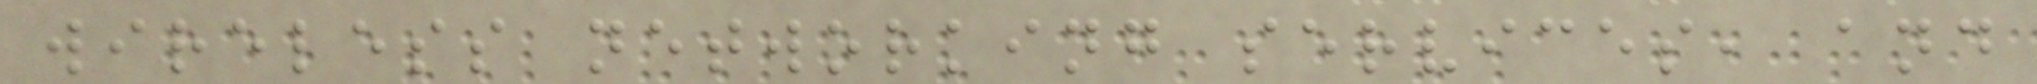wireless networking services, and
